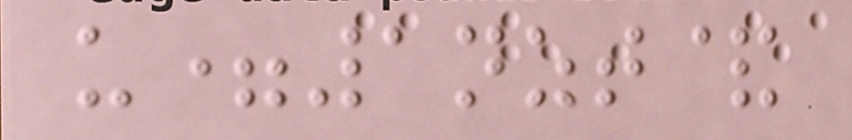u=1nzt&
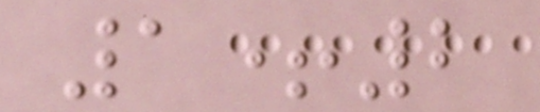1+2
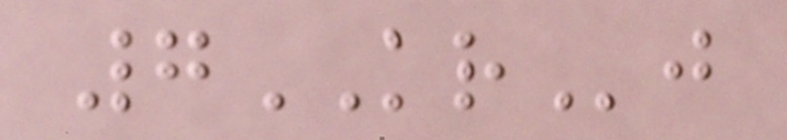7KRj
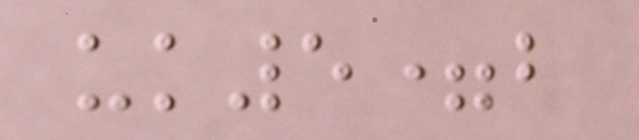uk5=b
